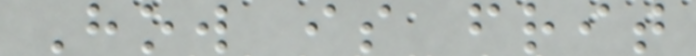How is frit
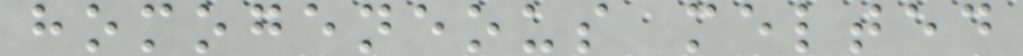homogeneous melted
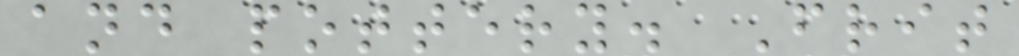and pottery. Frit
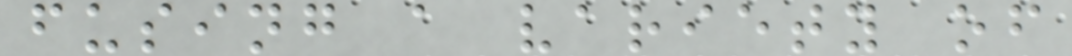fusing a variety of
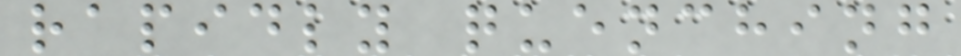rapidly quenching
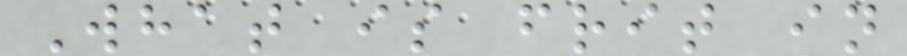What is frit in
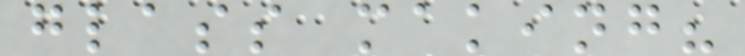glass making?
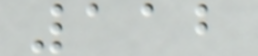112
